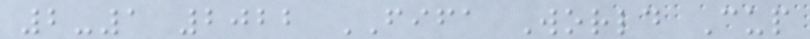2-1 2022 FIFA World Cup
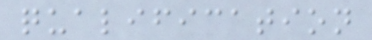qualification
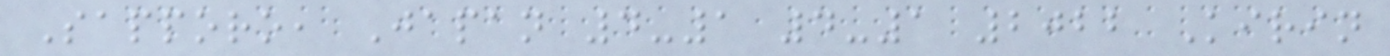Sapporo, Japan 4-1 4-1 2022 Kirin
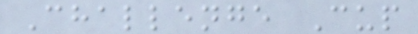Challenge Cup
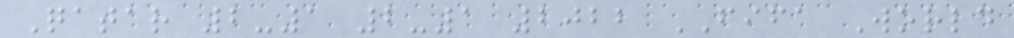Qatar 2-1 2-1 2022 FIFA World
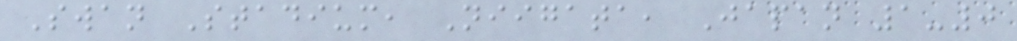Swan Stadium, Niigata, Japan 1-0
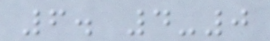6. 4-0
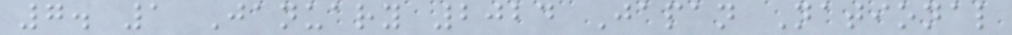7. 1 January 2024 Japan National
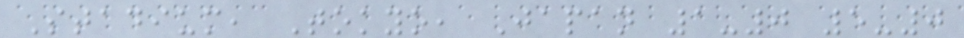Stadium, Tokyo, Japan 1-0 5-0
